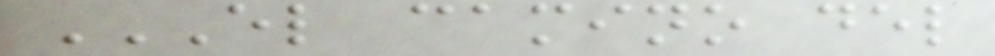EL CAMINO DEL
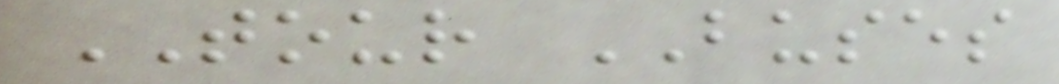TOUR BUSES
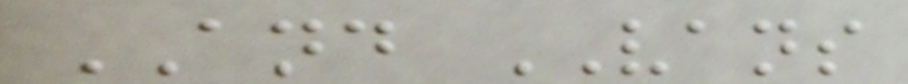AND VANS
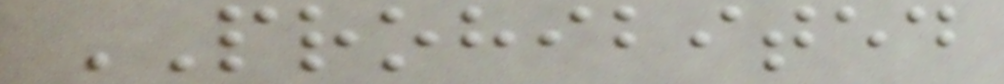PROHIBITED
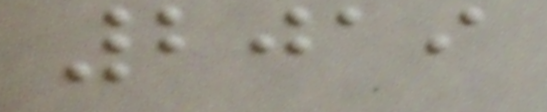2019
